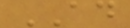AD
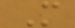M
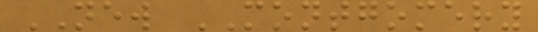NEW MONTGOMERY
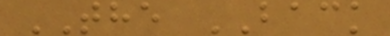THE BACK
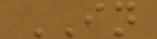IN
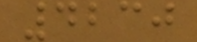4230
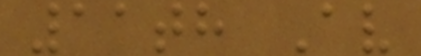11th Av
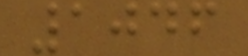1046
